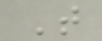T
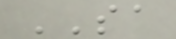SA
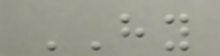HY
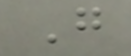G
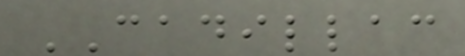CADILLAC
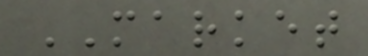MARKET
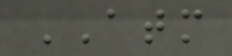ATM
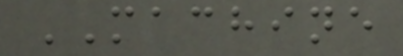MACHINE
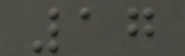17
